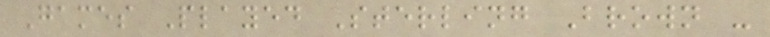Games Played Sterling Brown -
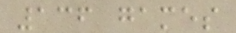136 games
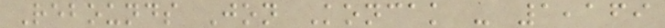Rebounds Jon Koncak - 1,169
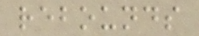rebounds
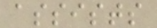assists
